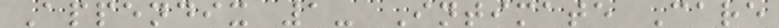Appendix 1- Intimate Care
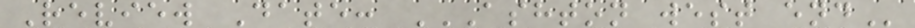Review Date: ASHTON WEST END
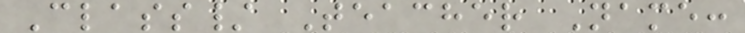Class/ Teacher Name:
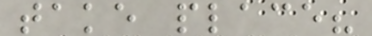take place?
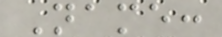Name:
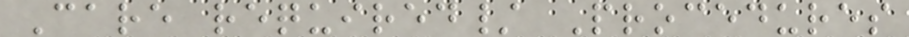Care required/ Procedures
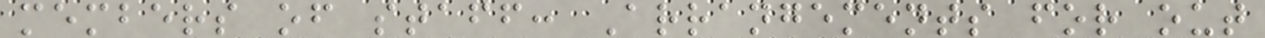members of staff: Arrangements for out
